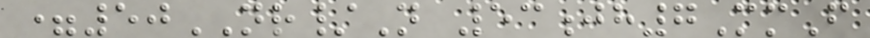=50NR/N 53jh7MmF
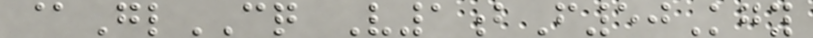@GlCQ V1bF50Kgy
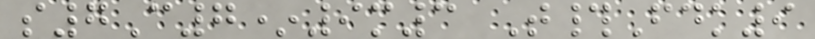s7C7*9m3 T#Fdk9
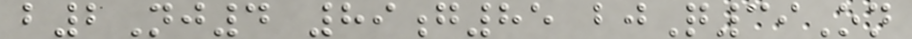b2Nj4 89g85 bjQ39On
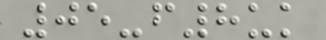05-f8uk
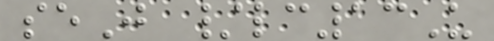seJ /lc13U
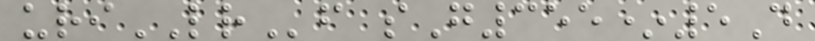uriLRf sG355*5D
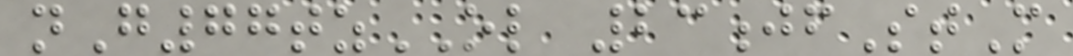nG77tzOL 23jfStM
